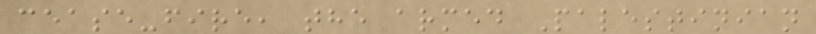cease-fire, the armed Palestinian
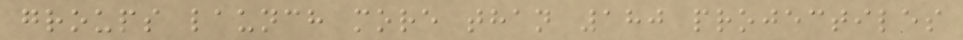groups launch more than 180 projectiles
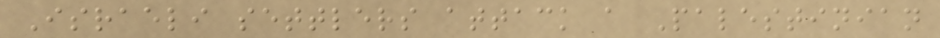Israeli settlers attack a Palestinian
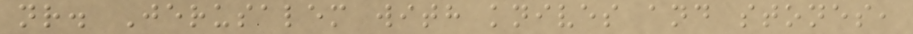nr. Jerusalem with knives and stones,
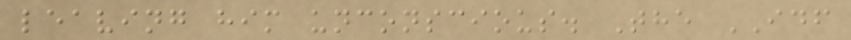leaving him unconscious. The IDF
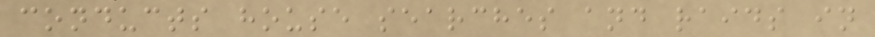conducts house searches and raids in
